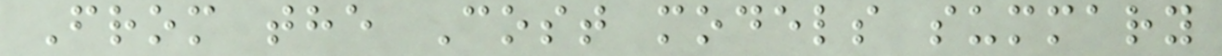From the Cost models summary
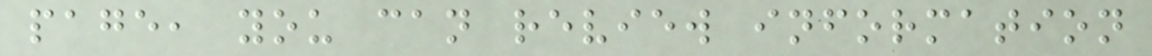page, you can review information
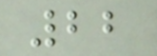22
